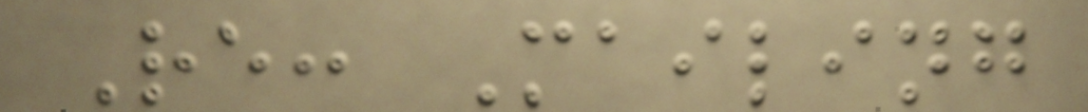Re: Mailing
